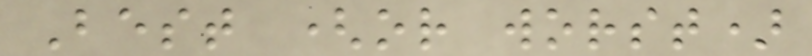Best (or worst)
